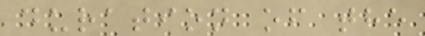duration of the
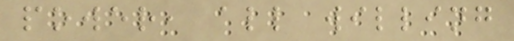power, all willing
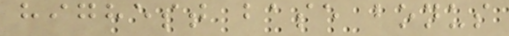highest base bonus
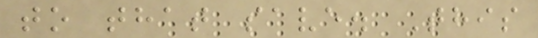to that save. This
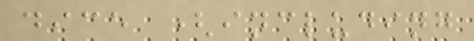dice (including
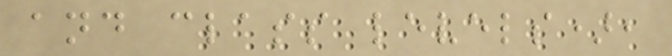and class levels),
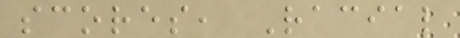scores, Racial
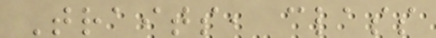Traits, class
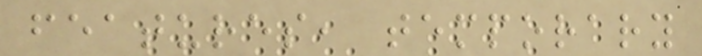features, temporary
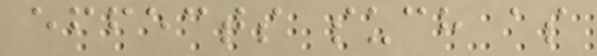effects such as
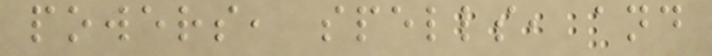powers, spells, and
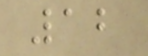12
